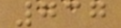737
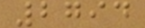2794
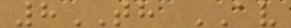8TH AV
